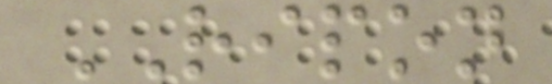RIPON
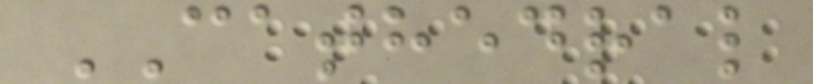CATHEDRAL
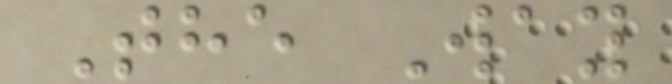The Way
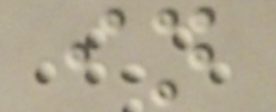in
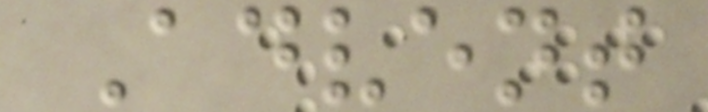Advent
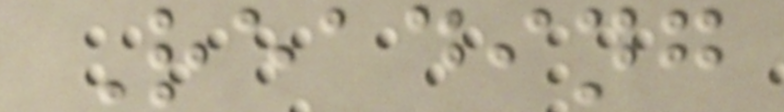Reading
